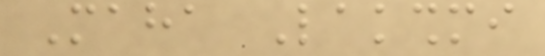Maha Lakshmi
